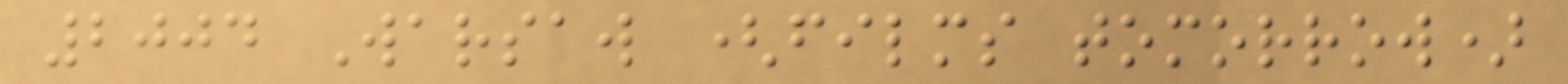2004 Warsaw (films tomorrow)
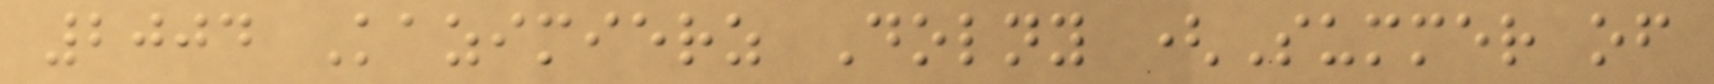2004 Kazimierz Dolny (Summer of
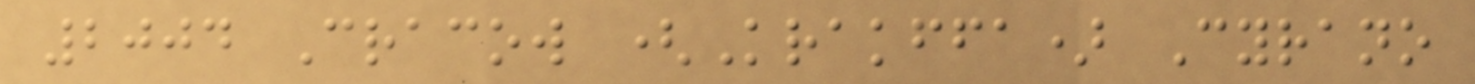2004 Cracow (Krakffa) Cyrano
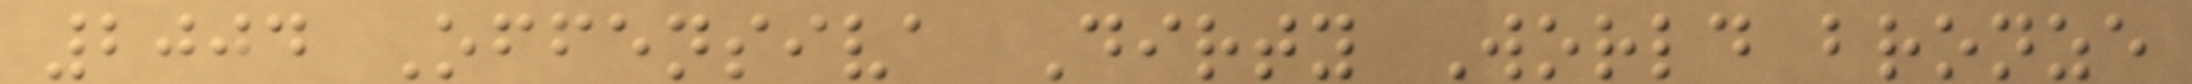2004 Offensiva Dirty World bronze
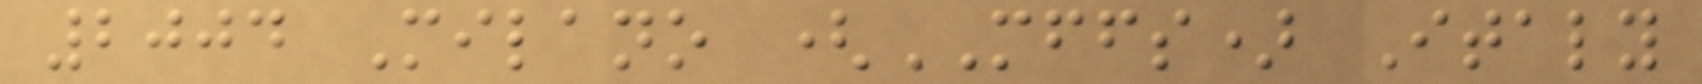2004 Milano (MFFS) Italy
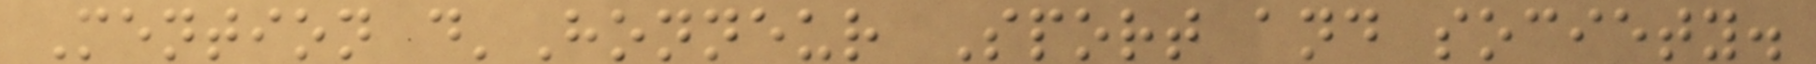Mention d'Honneur Sport and society.
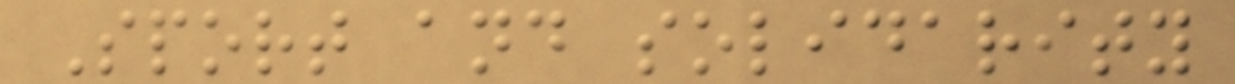Sport and solidarity
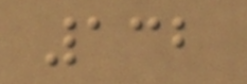132
